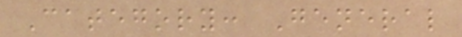Category: General
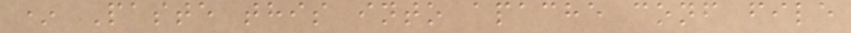* Paste this into apache conf file
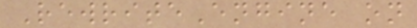RewriteEngine on
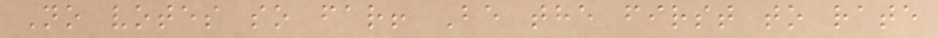No votes so far! Be the first to rate
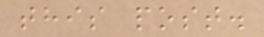this post.
